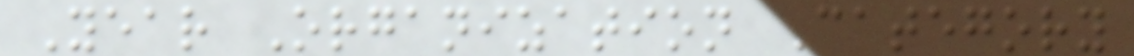Year Organization Category
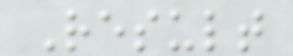Result
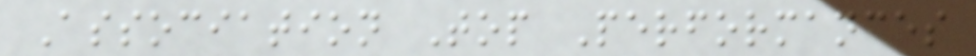Association Top Performances
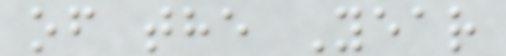of the Year
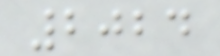2024
